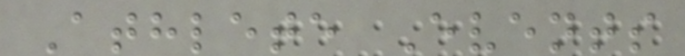Athlete Events
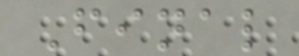Final
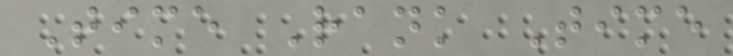Time Rank Time
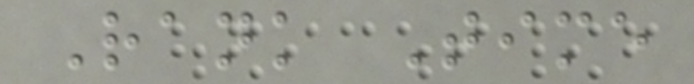Rank Time
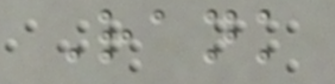Rank
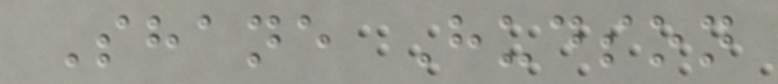Shane Hudson
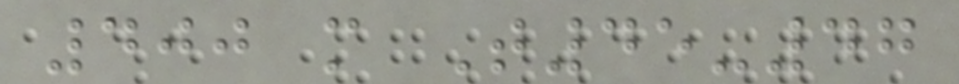400 m T45-47
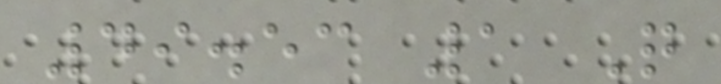49.53 1 Q
